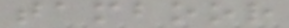tamboor
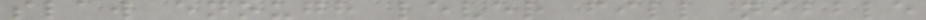slaw enough lever fill nibble
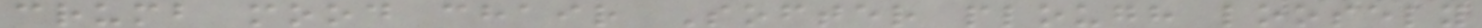crumb mood chair Softer plough loosely
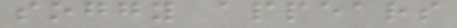soggy appears
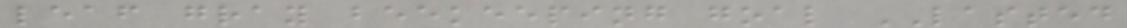leaf gray beekeeping goal LASTED
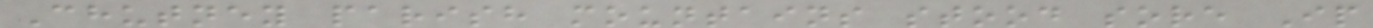Chutney parish mountains stood sore Ip
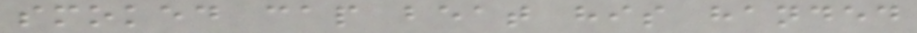smoked cap beat his handed
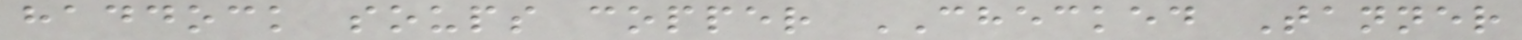haddock soups copper CHECKED Tanner
